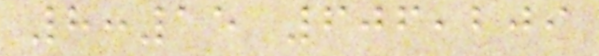8:15 606,209
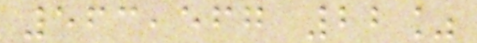563,567 22%
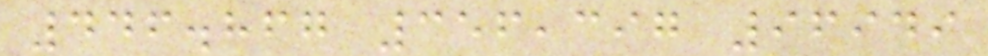446.867 356,397 96949
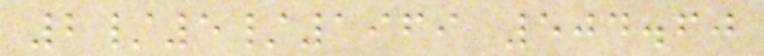2/5/1969 504.60
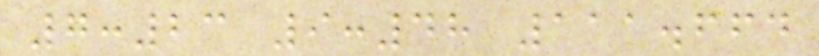7:23 9:48 111.664
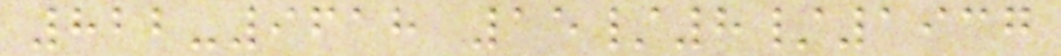822-9618 15/8/1937
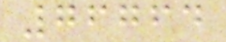76764
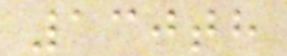130th
